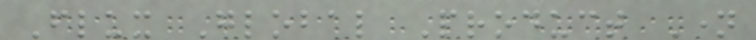Flux Global Product Name
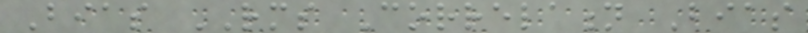Bias RMS Correlation Bias
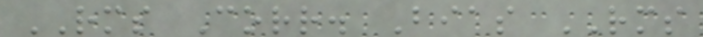RMS Corr. Bias RMS
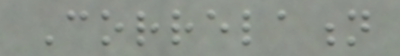Correlation
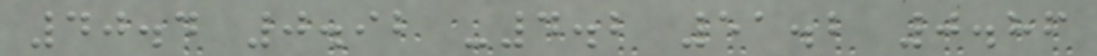40.4 0.92 -4.2 51.2 0.86
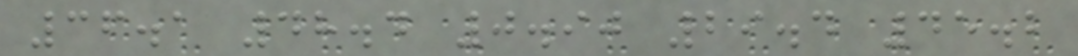36.1 48.4 0.90 29.4 45.2
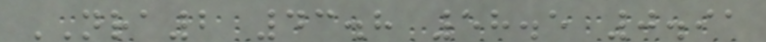NRA2 43.8 58.5 0.91
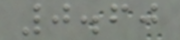0.60
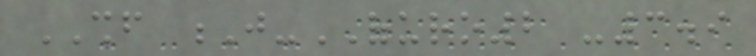SHF J-OFURO2 -3.9
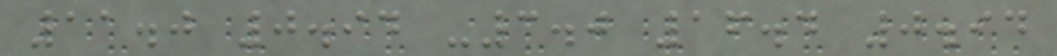11.0 0.94 -3.0 16.4 0.94
